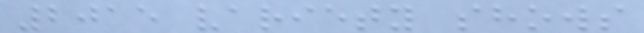2015 variety shows
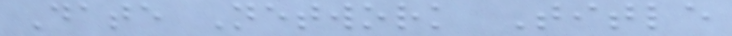Date Network Title
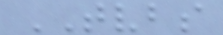TVBS
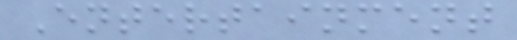Entertainment
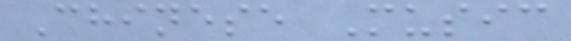Chinese Music
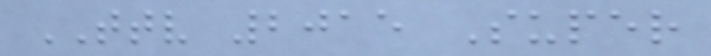TTV 2015 Super
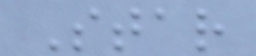Star
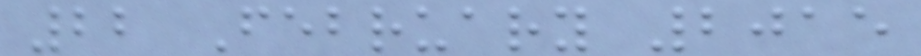22 February 2015
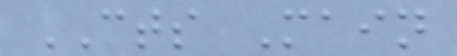CTS Main
